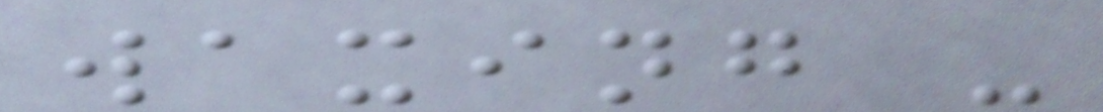waxing -
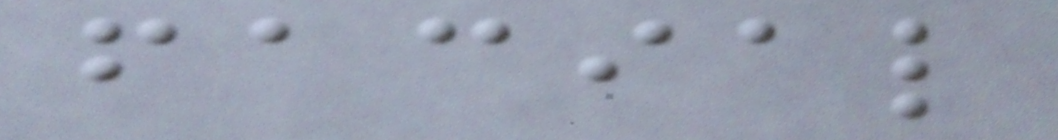facial
